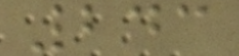243
